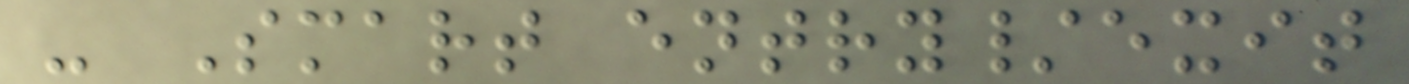- Smart entry/exit
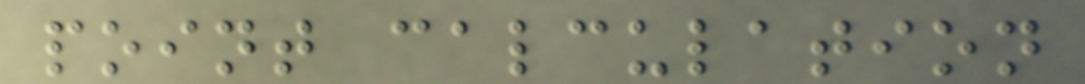point calculation
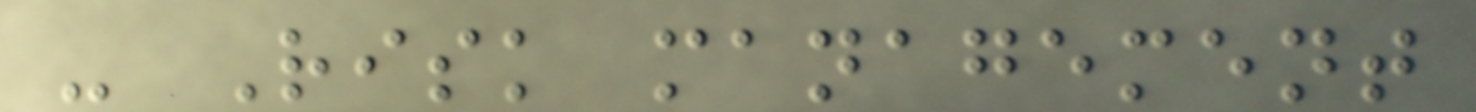- Risk management
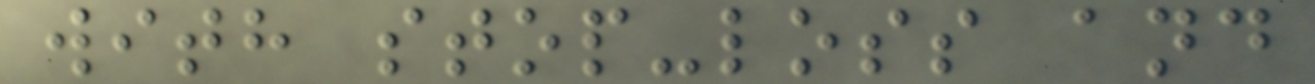with stop-loss and
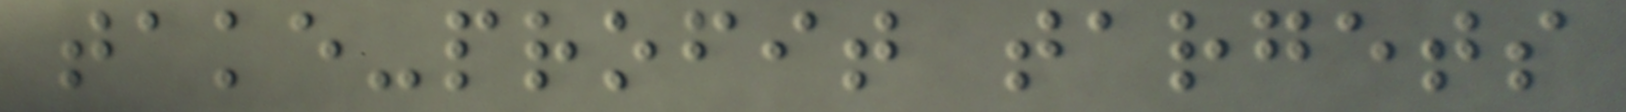take-profit targets
